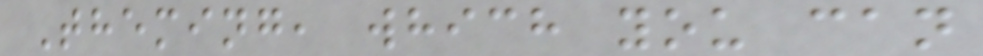Theming, which you can
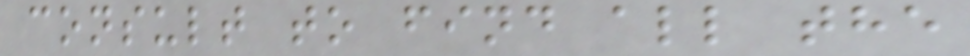consult to find all the
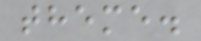theme.
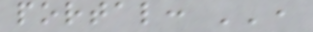portal: '',
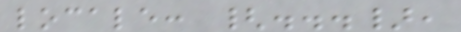locale: {...},
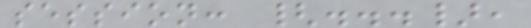session: {...},
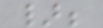};
